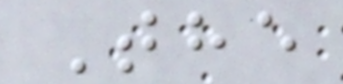The
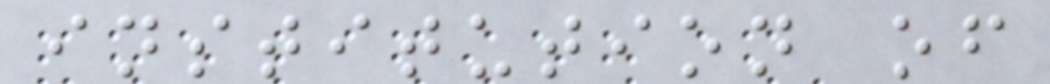institution of
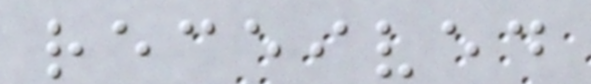received
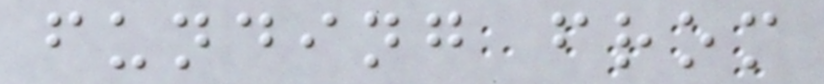funding from
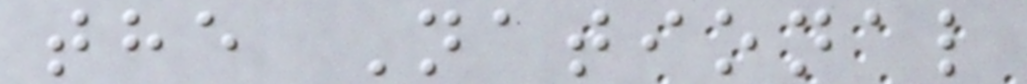the National
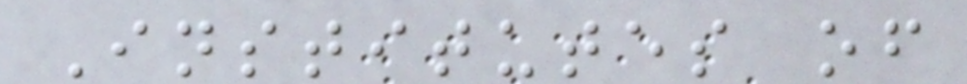Institutes of
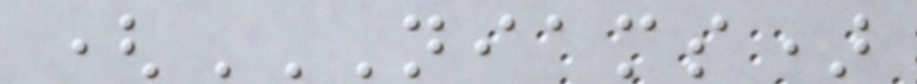(NIAMS)
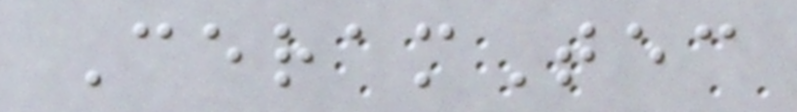CeramTec
